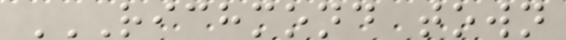RICHMOND TOWN
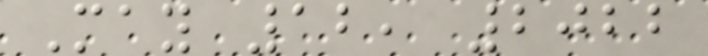May 12, 2022
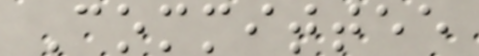Committee
